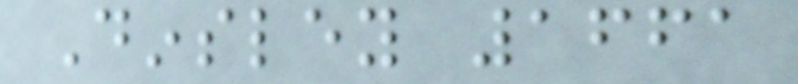Dinsley 1661
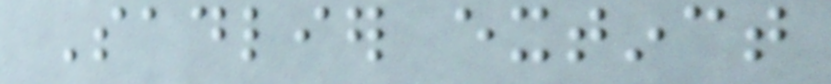Sadlier extinct
